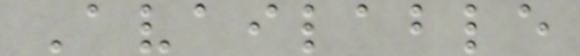Available
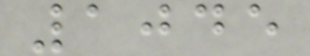1045
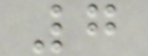7
